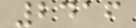2416
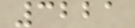3221
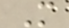M
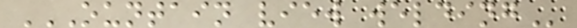OUNTAIN VIEW WELDING
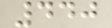440
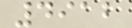4912
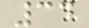34
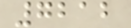7212
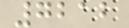7212
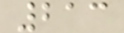213
